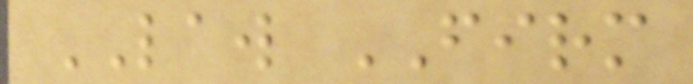LAW FIRM
